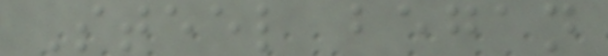Steel began
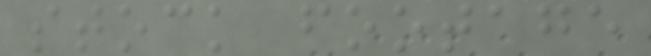stock footage
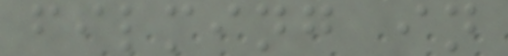filming in
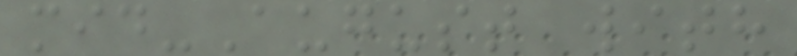mid-August with
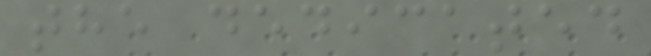the dedicated
